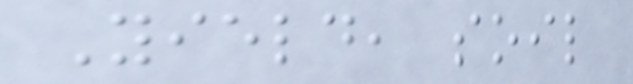Yield, soil
